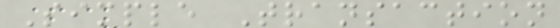Simple Transaction
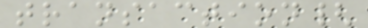transaction{
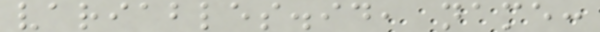variables.id, name:
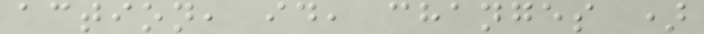action, id, changes )
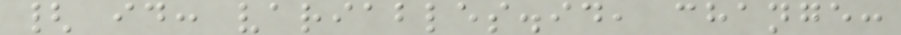{ id: variables.id, change:
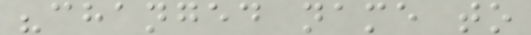"changed name to
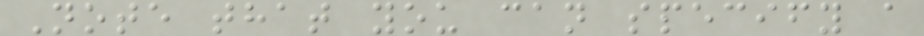Note that you can specify a
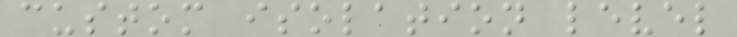custom isolation level
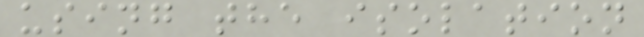using the isolation
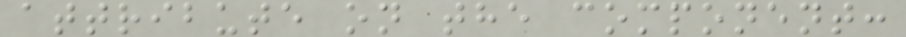attribute on the component:
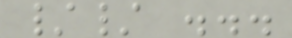// ...
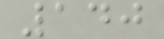140
